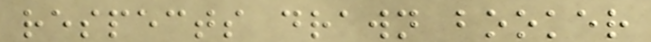respects drawn booker
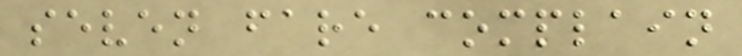seven fare complain
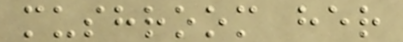mushroom her
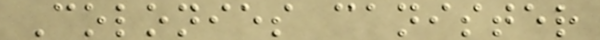Colonies canister
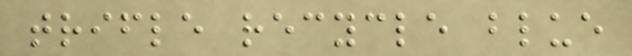trifle recycle blue
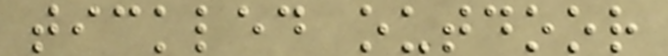tickled outdoor
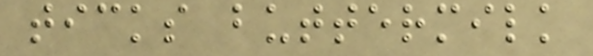ticks buttermilk
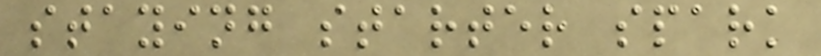staying starter spark
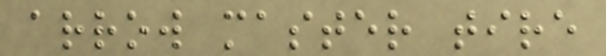arrow master tire
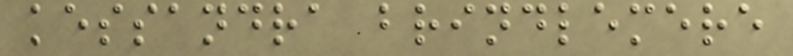kessandra brindlemere
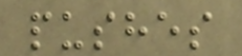pushes
